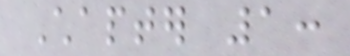Chapter 1:
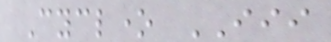Cyclone III
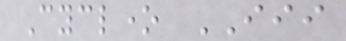Cyclone III
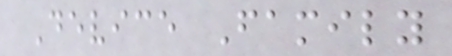Device Family
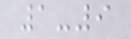1-9
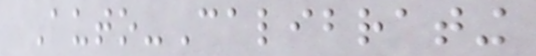Auto-Calibrating
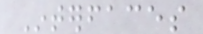Interfaces
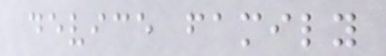device family
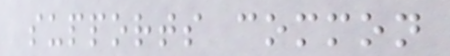supports common
